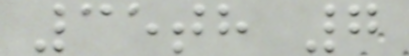35th 7
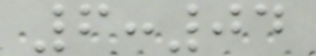6:04
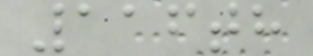116th
